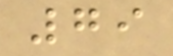79
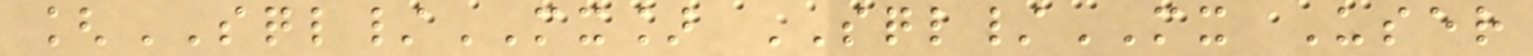[SQL/MX] SQL/MX User
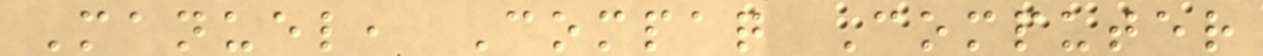Manuel, Compaq Computer
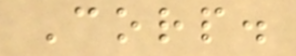Corp.
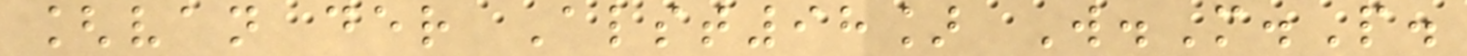[van der Alst98] W.M.P.
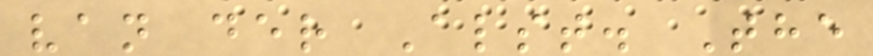van der Alst. The
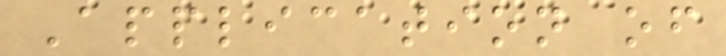Application of
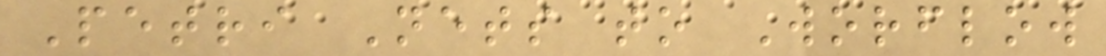Petri Nets to Worflow
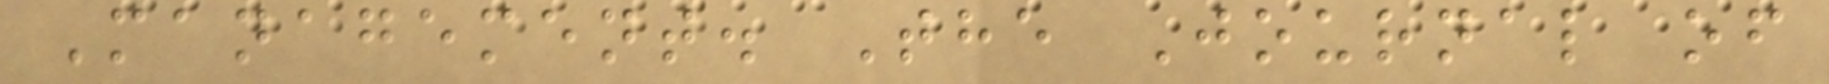Management. The Journal of
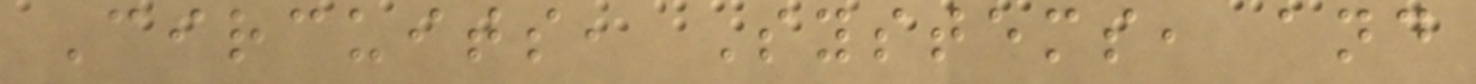Circuits, Systems, and
